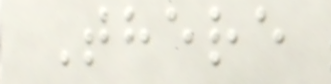There
